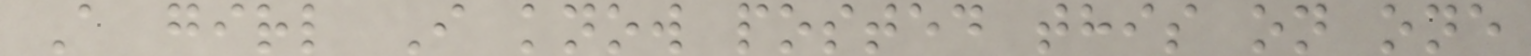A girl I know posted this on one
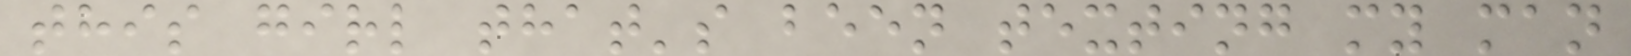this girl that's been texting my man
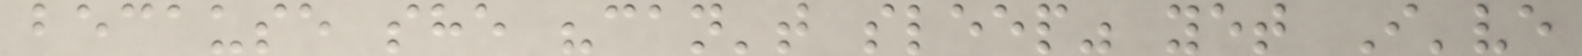because she "can't sleep" yet I've
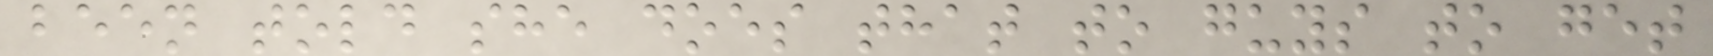been told she does that to guys to get
